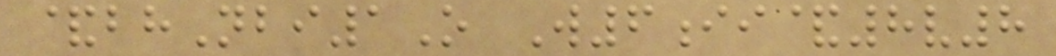&bhNbi1O W6ii&8v8
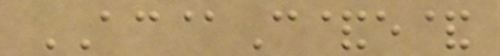AC@C&e&
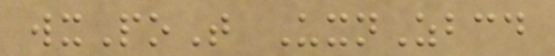wxPoT UxnZbcd
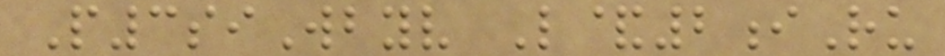P3siWbyv L&2iRu
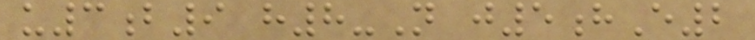u3b9 h8-N j5hE2
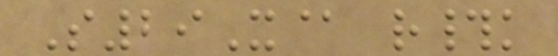S29X@ r#k
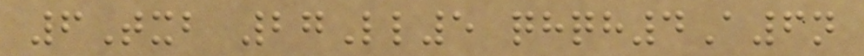6Txb 27Ll5 qhqh4A6n
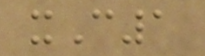xC1
